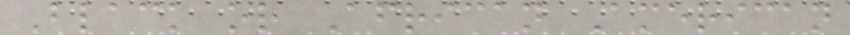Black or African American
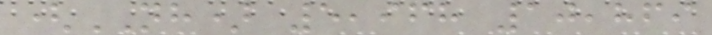(NH) 5,968 10,869
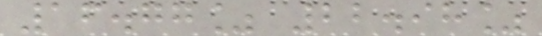16.77% 22.98%
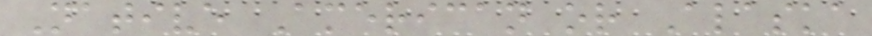Native American or Alaska
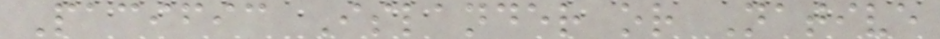Pacific Islander or Native
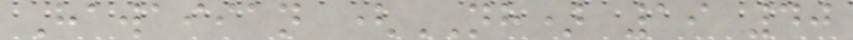Hawaiian (NH) 19 40
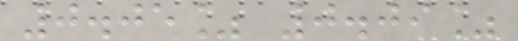0.05% 0.09%
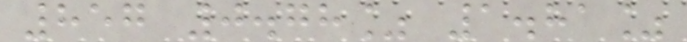857 0.78% 1.81%
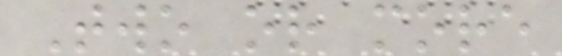Two or more
